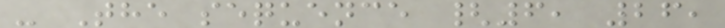- The sequence {6, 26,
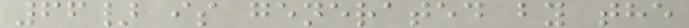66} is generated by the
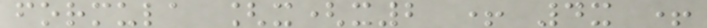formula [x(x2 + 4x +
